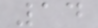14
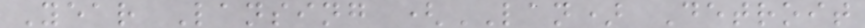Year Lansing (LAN) Detroit
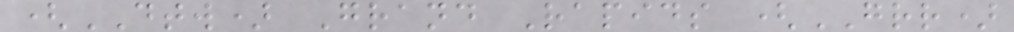(DTW) Grand Rapids (GRR)
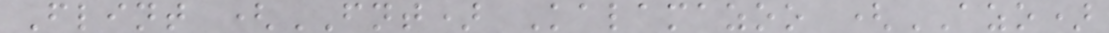Flint (FNT) Kalamazoo (AZO)
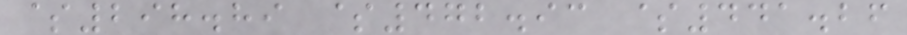$298.89 $472.93 $441.26
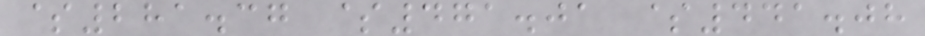$281.37 $471.01 $441.08
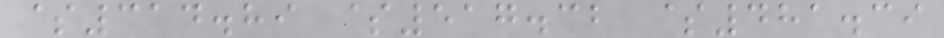$314.89 $517.32 $481.39
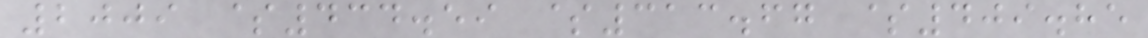2009 $434.59 $313.67 $409.85
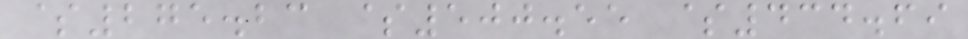$275.23 $500.55 $434.69
